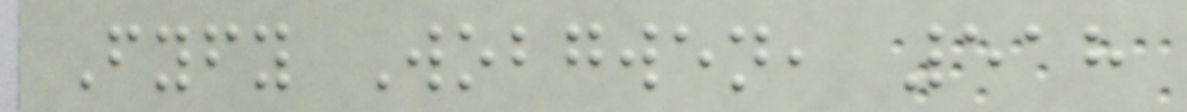Fyfy Wobgwen, 518
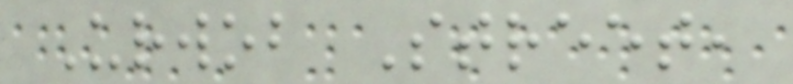Urwob Street,
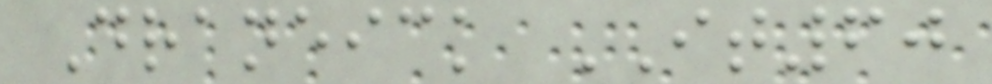Draneick IT60
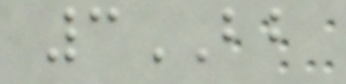3BB
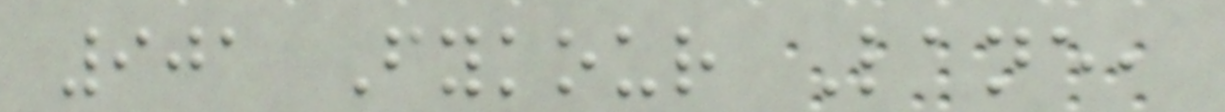901 Fykour Lane,
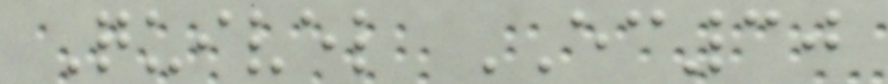Quivel EC30
